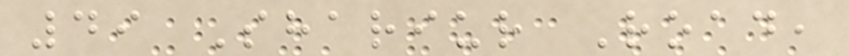49 Shariur Road,
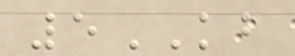5KB
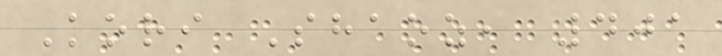Kori Shaoz, 401
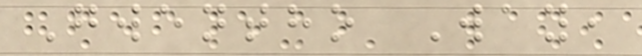Gwentho Way,
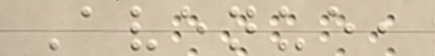Avenue,
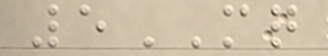5MQ
